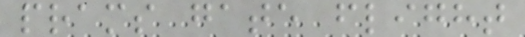prams gate flight
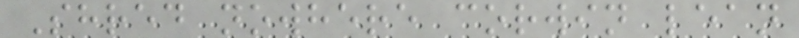Shred nowhere corwin lean
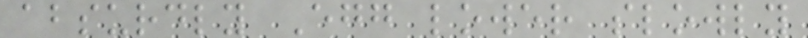absurdly Egg lower slowly
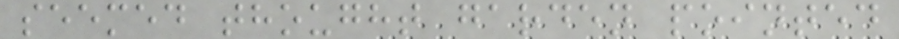seemed thought garden pointed
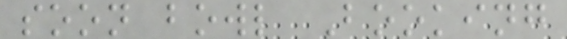soon bowl Booking
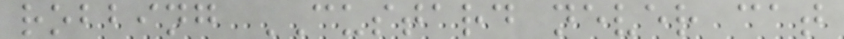robbing CUSTARD never cat
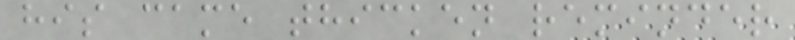his came thicken reminder
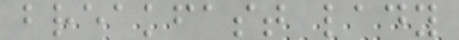breakfast lady
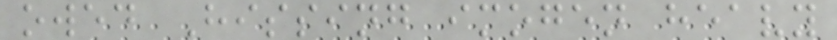owed Hissing imogen heavy
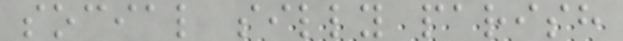social silly parish
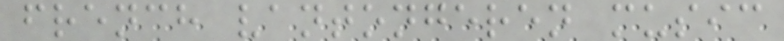french vantongeren music
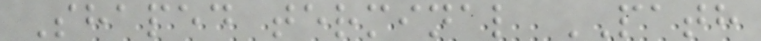Shaped terminal PATH
